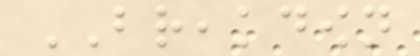BREAKDOWN
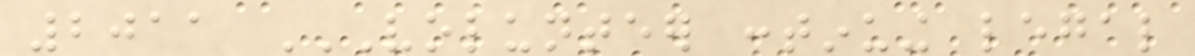2011 VOLUNTEER CONTINUING LEGAL
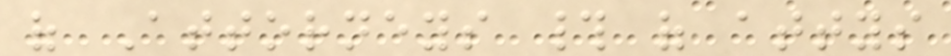of Attorneys # of attys
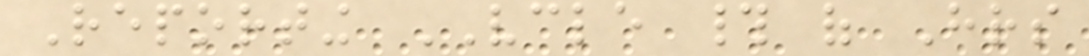Reporting VCLE # of Hrs
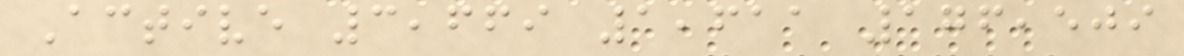Active 3,669 1,611 176,509
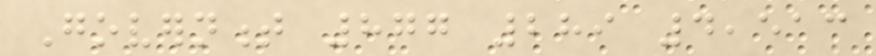Government 877 289 4,513
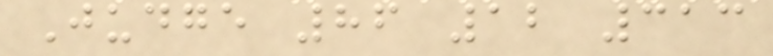Judge 86 12 313
